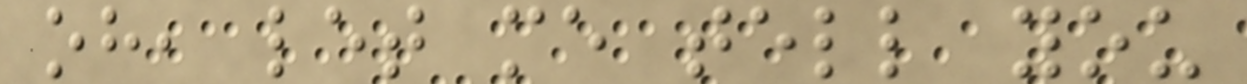oh, let me tell you
